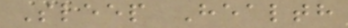Sleep Health
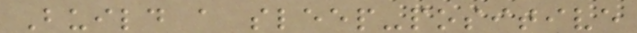Build a sleep-positive
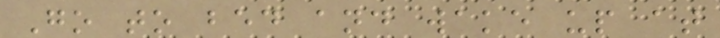Go to bed and wake up at
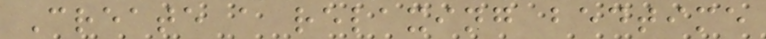Create a relaxing bedtime
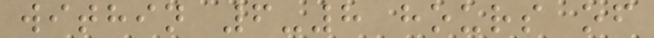within 6-8 hours of
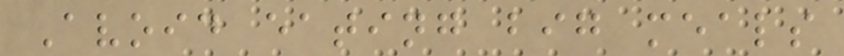Avoid eating big meals
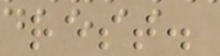rest.
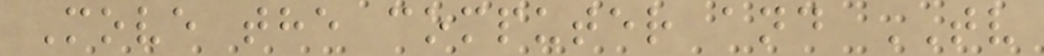Move the computer and TV
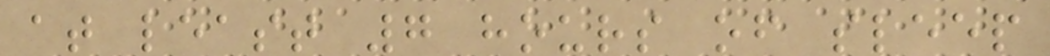at least 7 hours of sleep
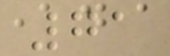71
